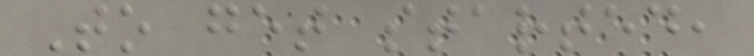To get started,
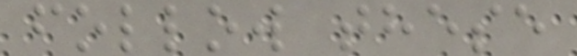follow these
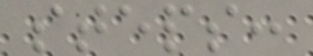steps:
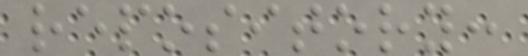repository:
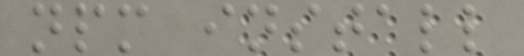npm install
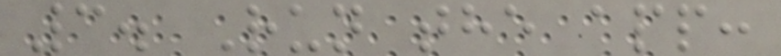3. Run the app:
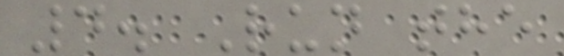4. Run the
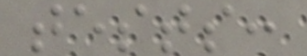tests:
